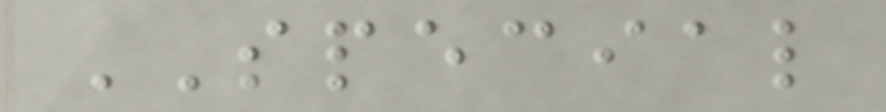SPECIAL
